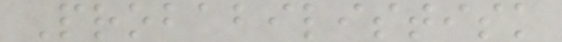Probabilistisk
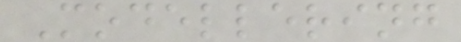Modellering
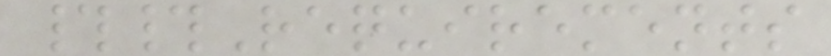##Requirements
